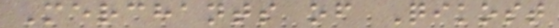Merchants of Qikost
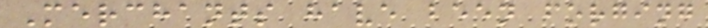Merchants have been forging
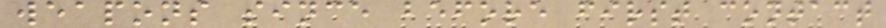weapons since before first contact
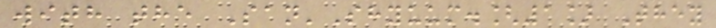with the San'Shyuum.[1] They
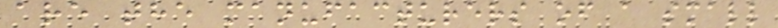are the manufacturers of a small
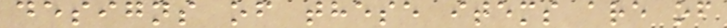designs of these items are of
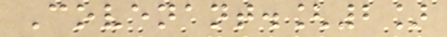Covenant.[2]
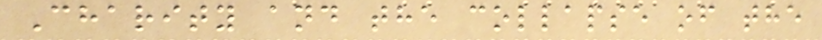Charity and the collapse of the
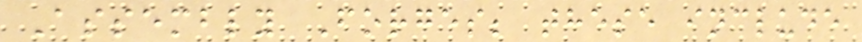Assembly Forges; these include
